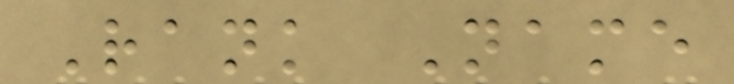Rank Name
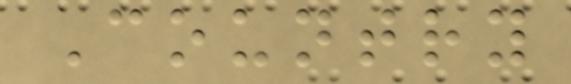Country
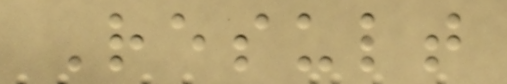Result
